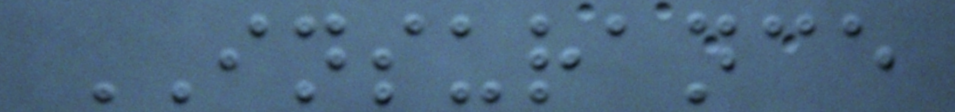INSURANCE
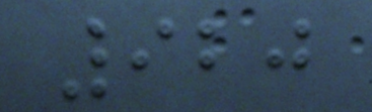920
